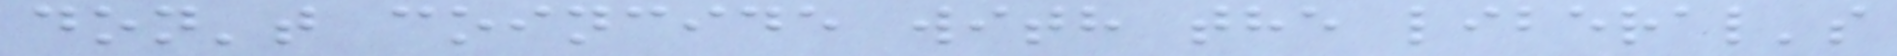don't coincide with the liberal's
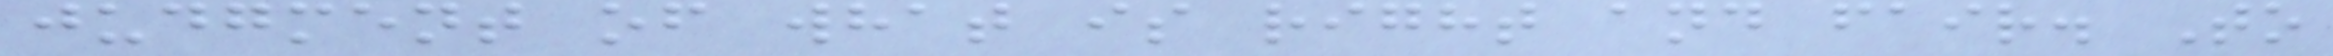judgment of what is right and fair. To
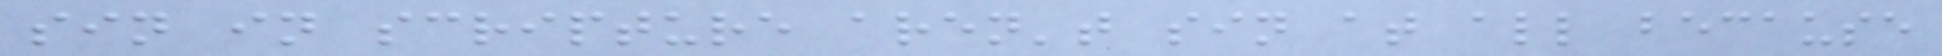sin in scripture aren't sin at all because
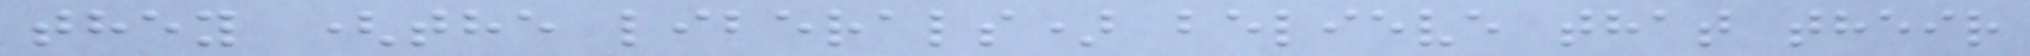they (the liberals) believe that their
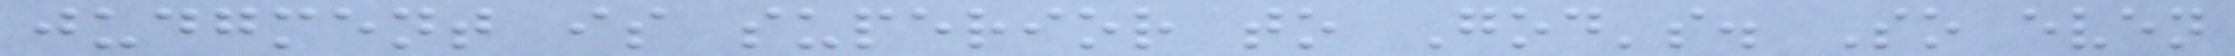judgment is superior to God's. So even
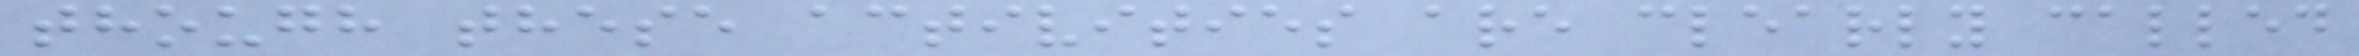though these activities are clearly called
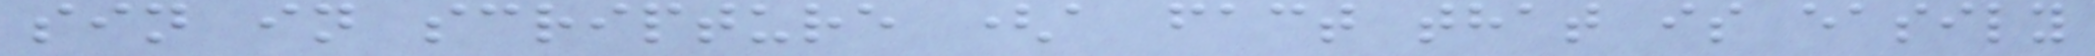sin in scripture (a fact that is easily
